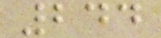244
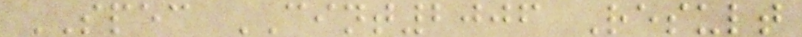SPEC CINT2006 Result
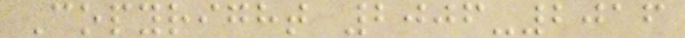Copyright 2006-2016
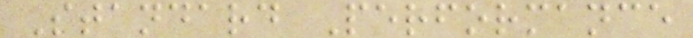Standard Performance
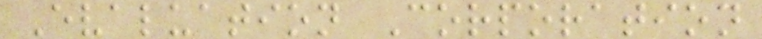Evaluation Corporation
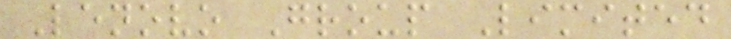Lenovo Group Limited
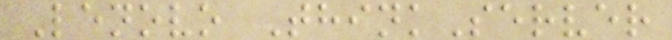Lenovo ThinkServer
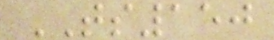TS150
